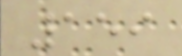159
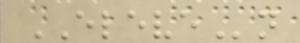ELEVEn
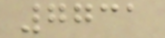7731
